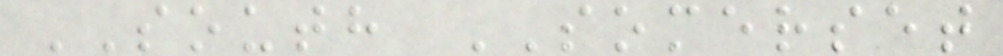SOUTH SOMERSET
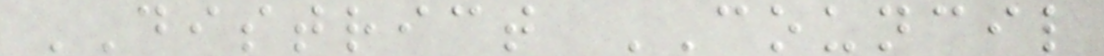DISTRICT COUNCIL
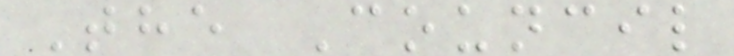The Council
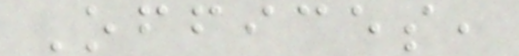Offices,
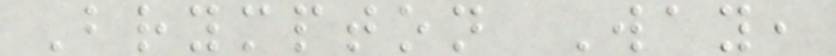Brympton Way,
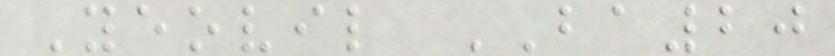Yeovil BA20
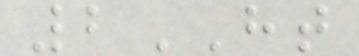2HT
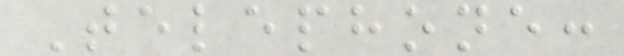Telephone:
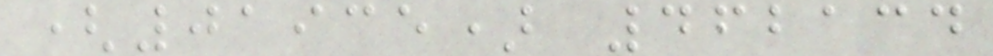(01935) 462134
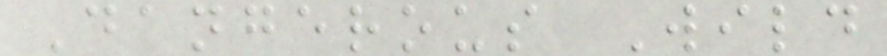Dangerous Wild
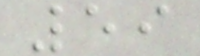59
